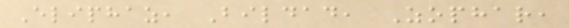Eliphaz, Bildad, Zophar,
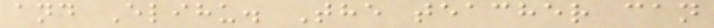and Elihu. The teacher can
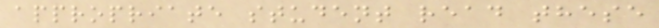appropriate student read these
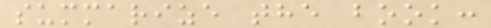summarize the book:
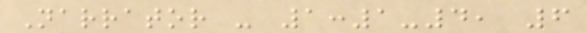Narrator - 1:1-4, 6
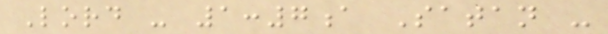Lord - 1:7a Satan -
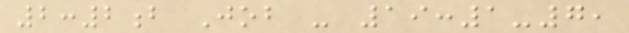2:2b Job - 19:1-7,
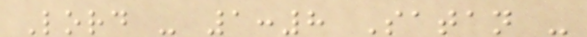Lord - 1:8 Satan -
